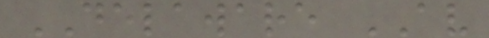DELAWARE AV
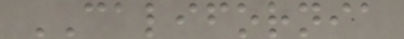CALIFORNIA
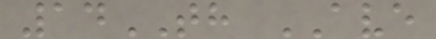14TH AVE
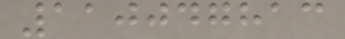110047813
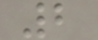2
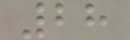28
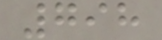798
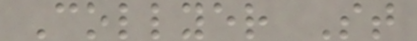Collyer St
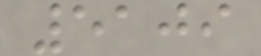5109
